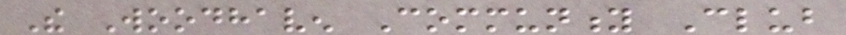The Woodhaven Community Club
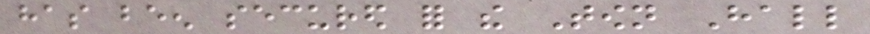has been secured for the Town Hall
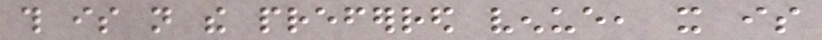this is not the preferred venue, it is
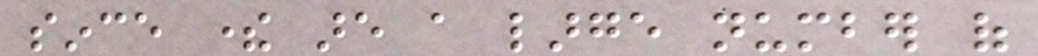since there are a large number of
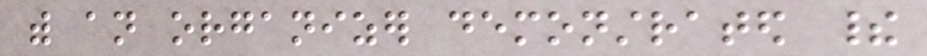with an organizer demonstrated their
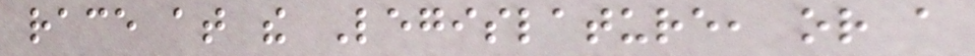race at the Legislature, or a
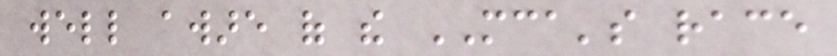well aware of the MCA's race
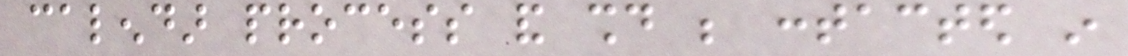calendar process and should be contacted in
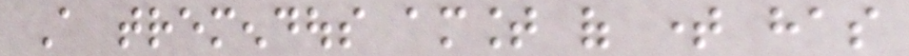A tremendous amount of time has
